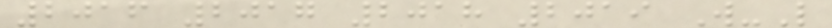2016 2017 2018 2019 W-L
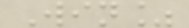Win%
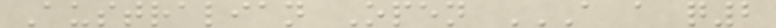Australian Open A A Q2
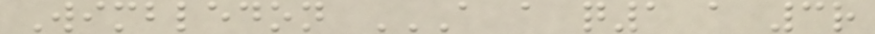Wimbledon A A Q1 A 3R
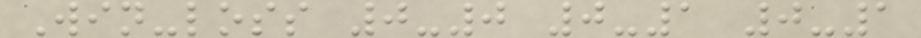Win-loss 0-0 0-1 0-1
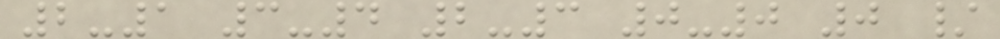2-1 3-4 2-3 0-0 0 /
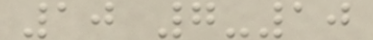10 7-10
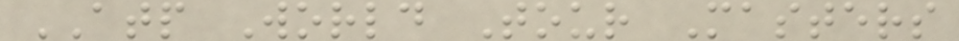ATP World Tour Masters
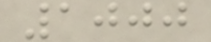1000
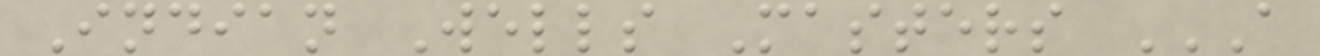Indian Wells Masters A
